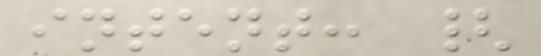intent: {
